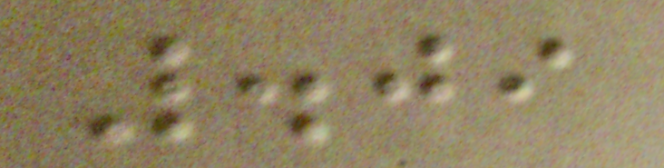.09
